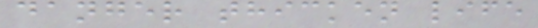danger thicken life
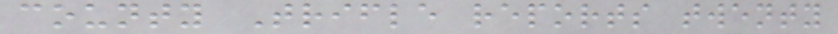county Trifle reports twenty
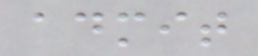admit
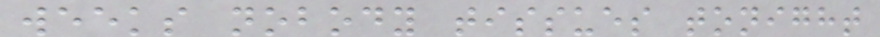weeks nobody tissues tonight
